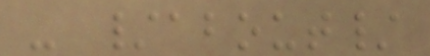- /about/
